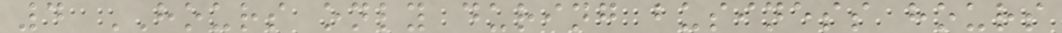4 HOURS only during business hours
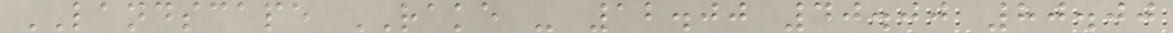LANDSCAPE RAKE - 12.00 40.00 80.00
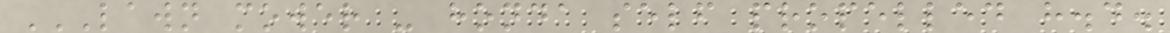LAWN MOWER - HONDA SELF PROPELLED H.D.
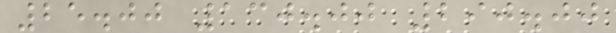25.00 130.00 290.00
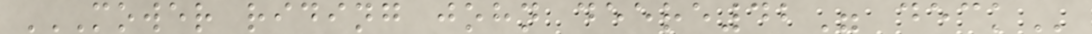MOWER RIDING JOHN DEERE42" DECK
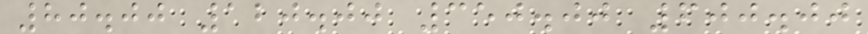80.00 120.00 350.00 600.00
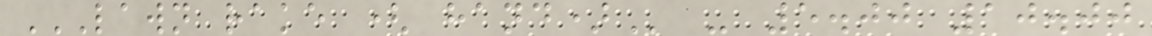LAWN RAKE ( HAND) - 5.00 10.00
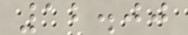12.00
